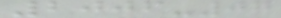2006-07
